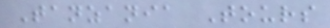Tanzania Tours
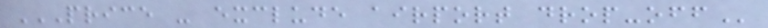PRICE - EXCLUDE AIRPORT DROP-OFF
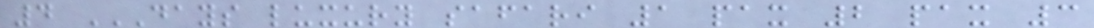4 DAYS LUXURY SAFARI 1 PAX 2 PAX 3
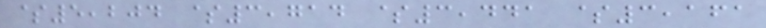$5,204 $3,714 $3,441 $3,161
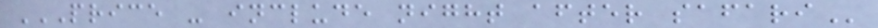PRICE - INCLUDE NIGHT AFTER SAFARI
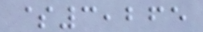$3,265
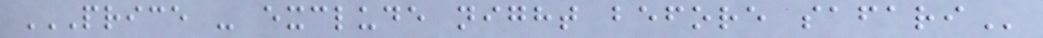PRICE - EXCLUDE NIGHT BEFORE SAFARI
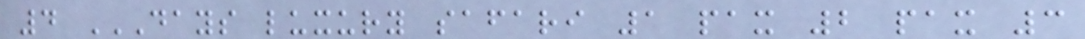4 DAYS LUXURY SAFARI 1 PAX 2 PAX 3
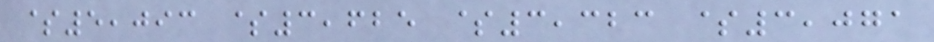$5,093 $3,625 $3,323 $3,071
